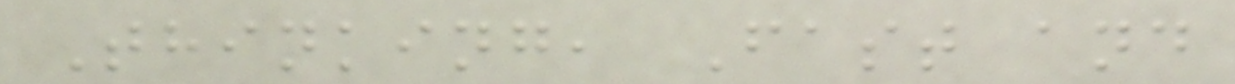Thinking, Fast and
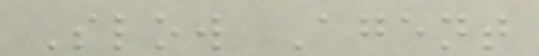Slow Agent
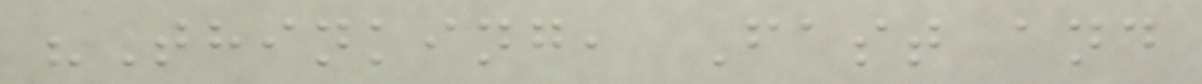"Thinking, Fast and
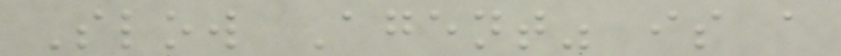Slow Agent" is a
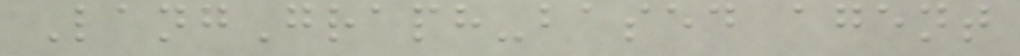LangGraph-based agent
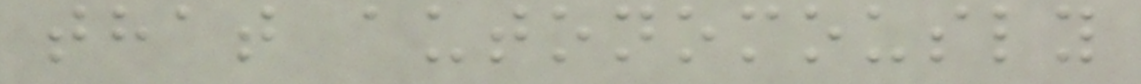that autonomously
